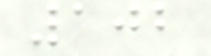102
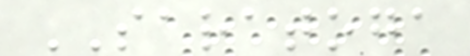SARATOGA
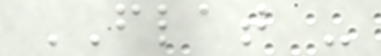FLAT -
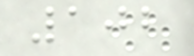102
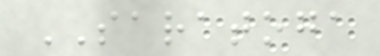SARATOGA
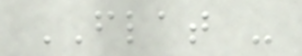FLAT -
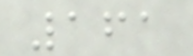161
